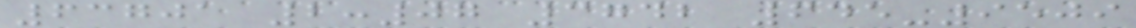63701 2:07 3742 645-9509
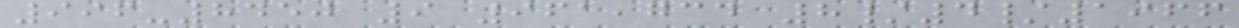996-8450 9 961,734 8/4/1966
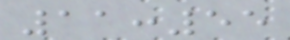11:55
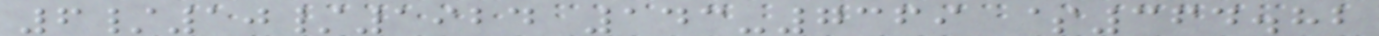6/10/1924 143-7369 $364.82
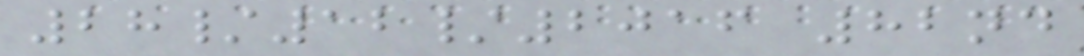28/12/2016 82nd
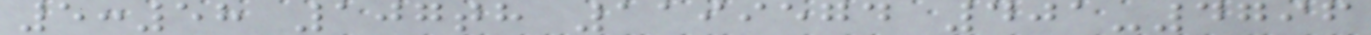5:58 107th 1199574 401-4796
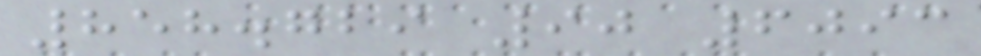858.729 90 6093
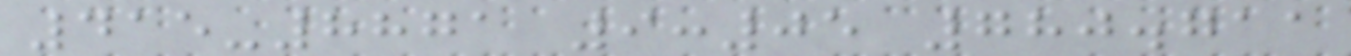415-8871 9:05 780.711
